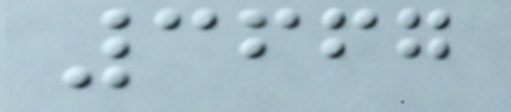3667
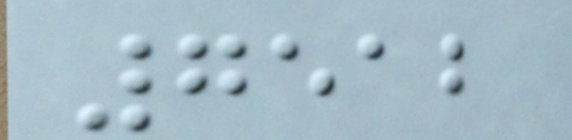7512
